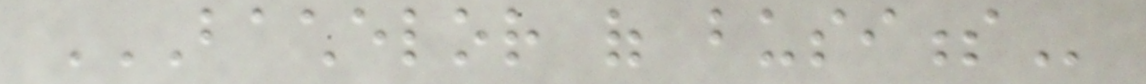BACHELOR OF BUSINESS
